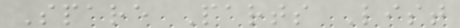Spare Parts List
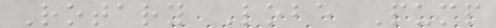Rotary Lobe Pump
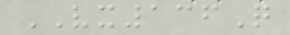VX136Q
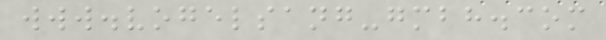www.vogelsang-gmbh.com
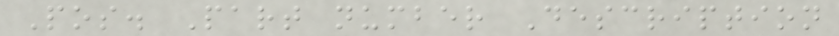Pos. Part number Description
